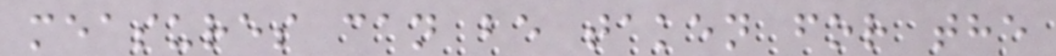measures can be taken for the
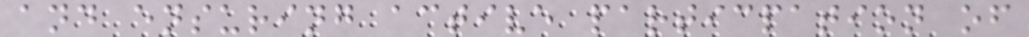and ensuring active particpation of
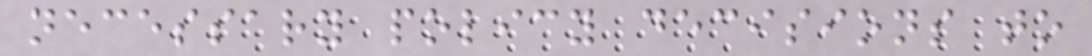necessary policy decisions to
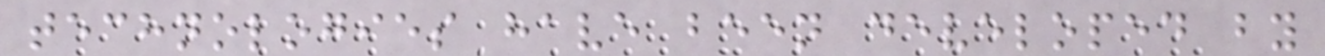technologies have been developed by
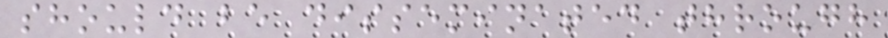should be disseminated through
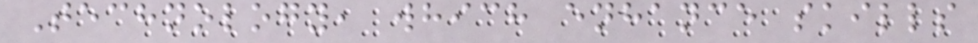Technology, which enhance skills
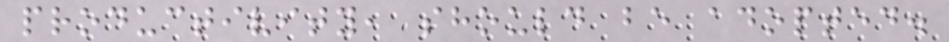productivity, should be adopted.
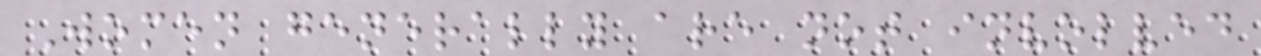Women generally are not involved
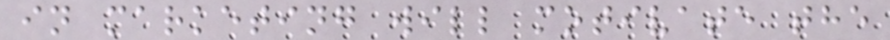in marketing will motivate the
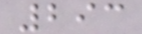293
